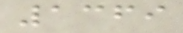1369
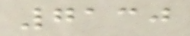7130
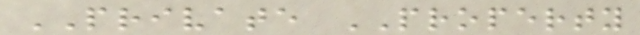PRIVATE PROPERTY
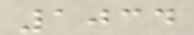1034
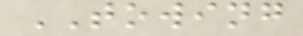TOWING
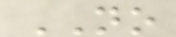NO
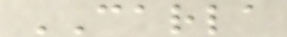CARLA
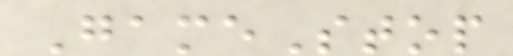GameStop
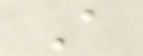A
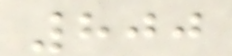800
